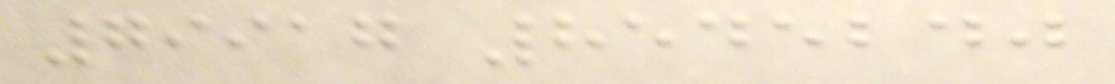79917 8545240
